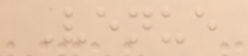Venue
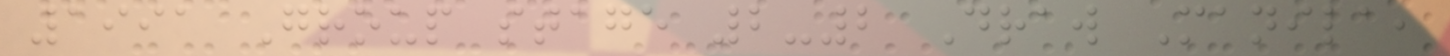1991 Group stage 2-2 Draw Manila,
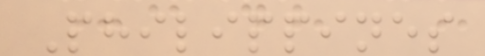Philippines
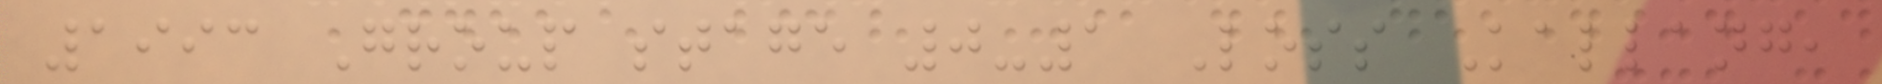1993 Group stage 0-1 Loss Kallang,
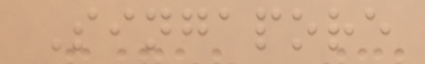Singapore
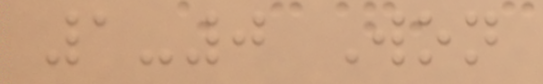1-0 Won
